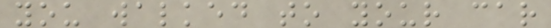you walked to your car
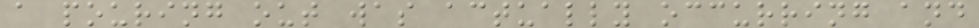a pouring out was actually occurring and
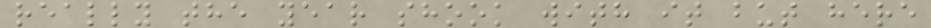really the year shook with it but here
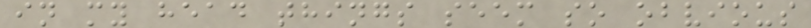in my head things seem so obvious
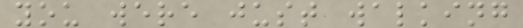you were just walking
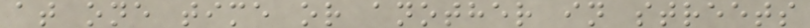at one time or another in streets
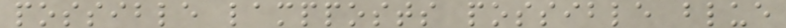possible lampposts possible blue
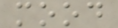mood
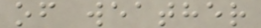of weather
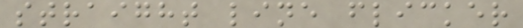straight line flicker
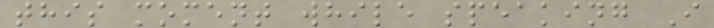this moment while speaking I
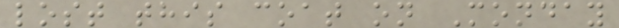lost this coat on Monday
